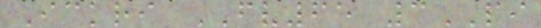Ickri FV65 3PI
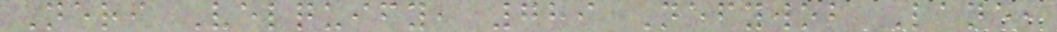Neri Velquify, 789 Nefywob Lane,
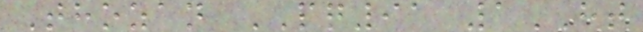Thozan PQ91 1HT
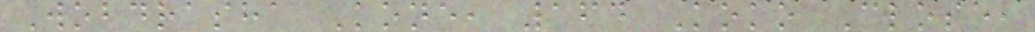Wobdrasha Kone, 164 Koko Close,
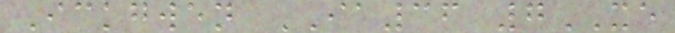Ickgwen IA36 7XE
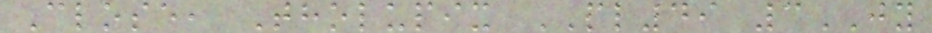Close, Tholupix PL49 3JY
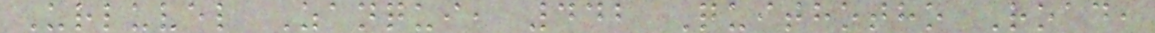Urluvel Zanqui, 442 Quithotho Road,
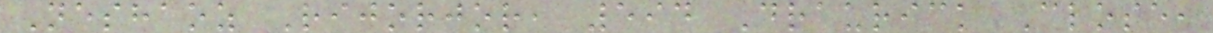Neshaoz Rijorjor, 594 Draurick Close,
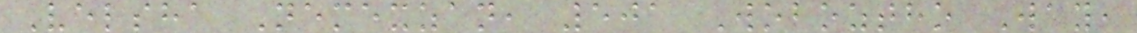Velsha Nemexzan, 501 Woboztho Way,
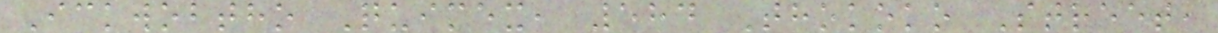Ickwobtho Quimex, 584 Thokoko Street,
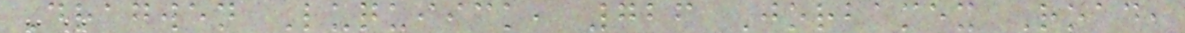Dragwen Luquiick, 726 Jorbamex Road,
